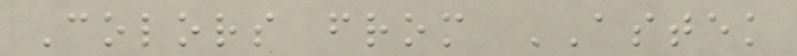Colors from ASTEK
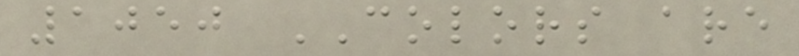1050 COLORS are
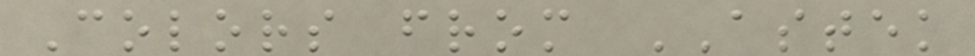Colors from ASTEK
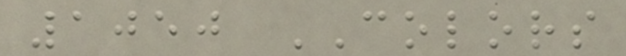1050 COLORS
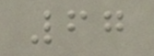67
